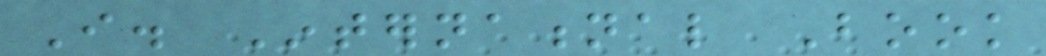I. International Book
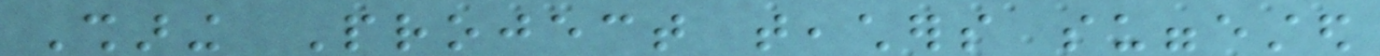Sharing Project teachers suggested
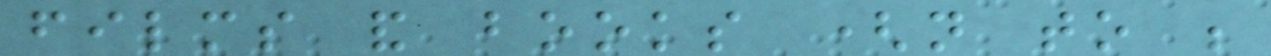films and books (not to be
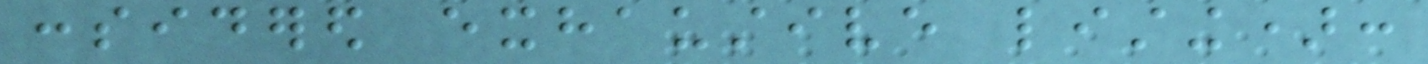considered exhaustive listing):
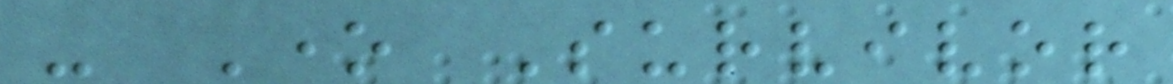- One Survivor
